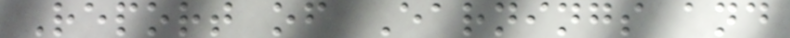Report of Earnings and
